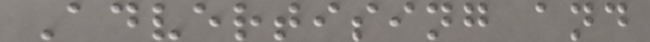Advertising and
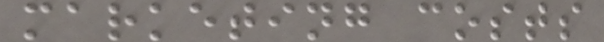marketing costs
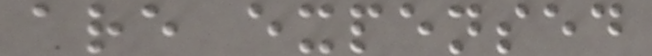are expensed
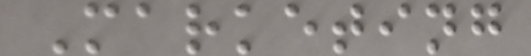Marketing
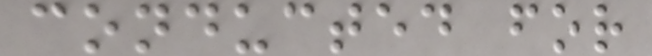conducted for
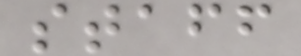staff
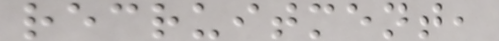recruitment,
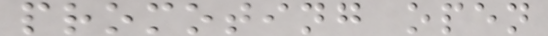promoting open
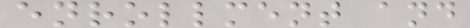enrollment and
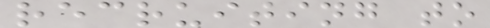recruiting to
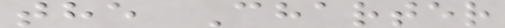the Charter
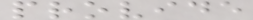provide
